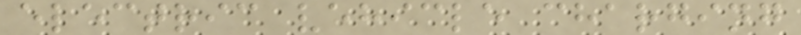electric vehicle charging
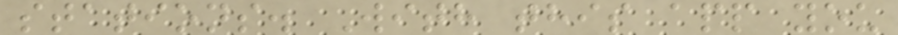stations. With this app you
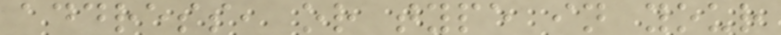address, or type in your
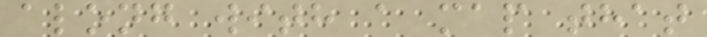along with a map that
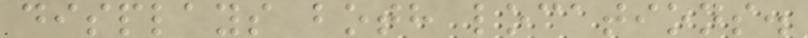displays both locations.
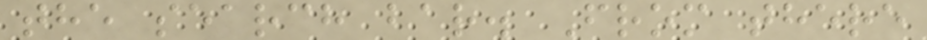the search bar. From there
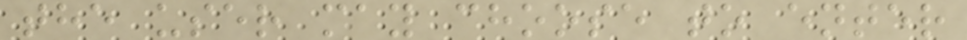the user may choose to enter
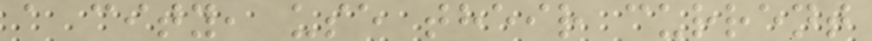a city, use their current
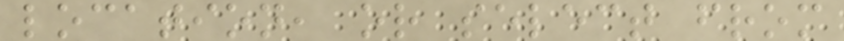location, or select from
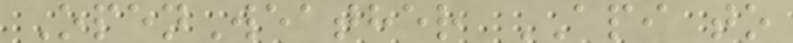OpenWeather API to
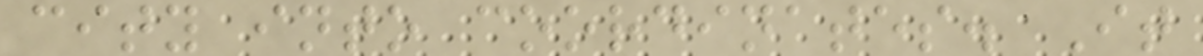city into coordinates. It
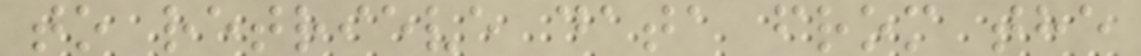to retrieve data from the
